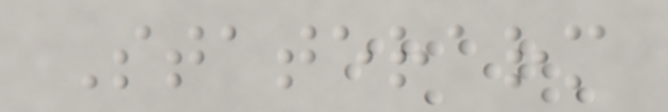Staterarm
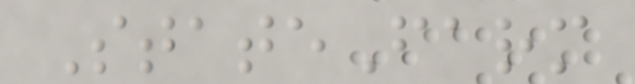StateFarm
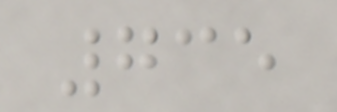735
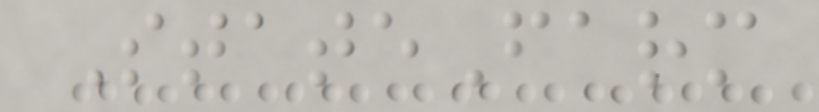StateFarm
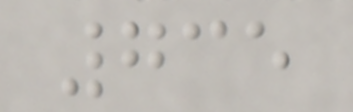735
